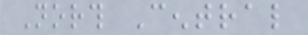North Central
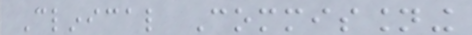Clinical Commissioning
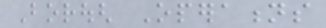Borough Operations
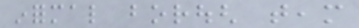informal borough team
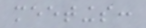meetings:
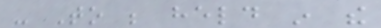- To be held in the
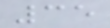35
